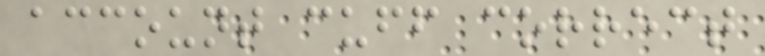account cuff correct
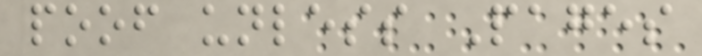poof unless Pages
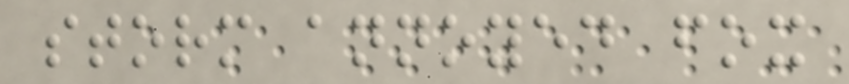storm annoyed fox
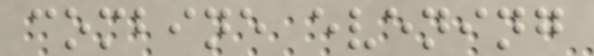combine evening
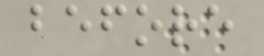before
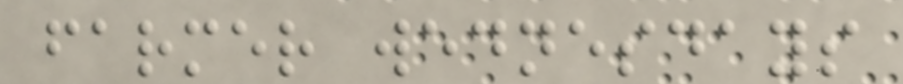farmer wednesdays
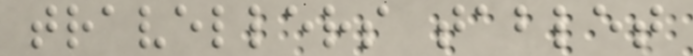travellers tablet
